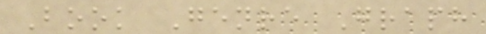Book Genre Graph
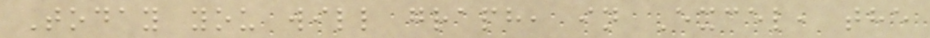Today you will graph, in Excel, the
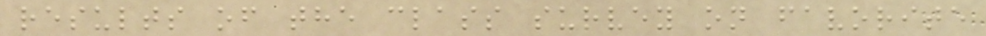results of the class survey on favorite
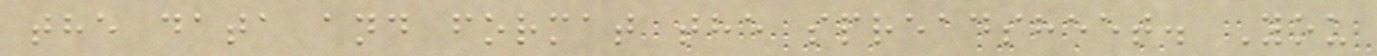the data and format the spreadsheet. You
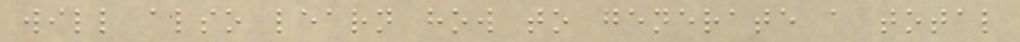will also learn how to generate a total
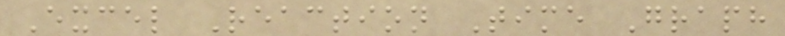Excel Reaction Time Graph
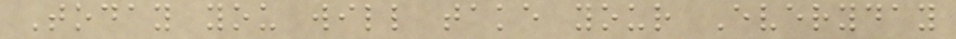Today you will take your Everyday
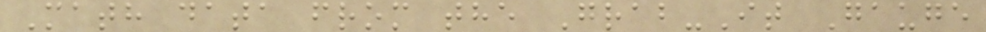Math data from the Grab-It Gauge
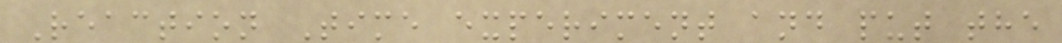Reaction Time experiment and put the
